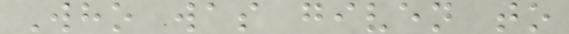Who was given to
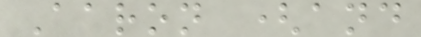Aaron (and
